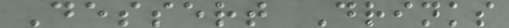Dessert Drinks
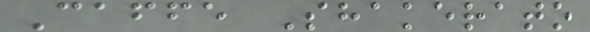Caffe Shakerato
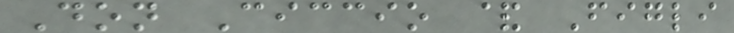Don Ciccio & Figli
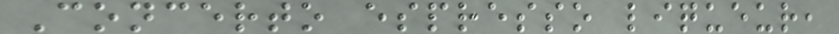Concerto espresso liqueur,
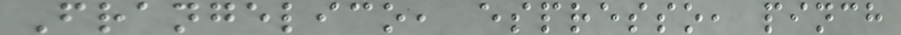Frangelico, espresso, pinch
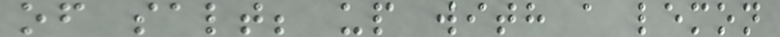of salt; up with a lemon
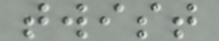twist
